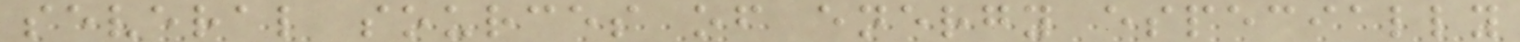several sources of energy especially
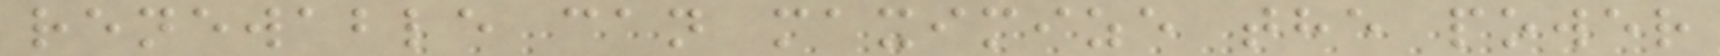renewable can maximize the power
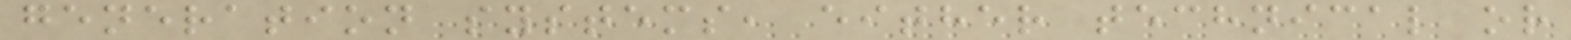generation systems, either technical or
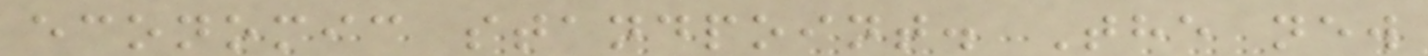economic standpoint. The new
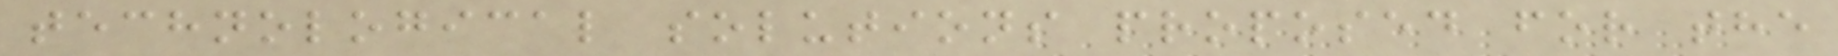technological solutions proposed for the
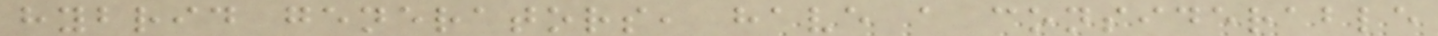hybrid generators, have a considerable
